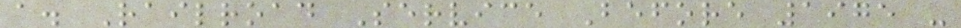a. Railroad Service Before 1975 -
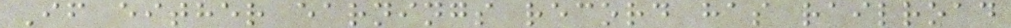If either earnings record has railroad
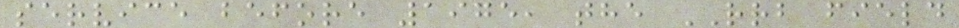service before 1975, the RRB field
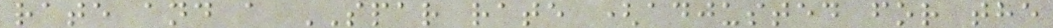rate and a SPAR rate (adjusted for the
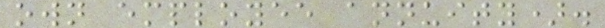own employee annuity).
